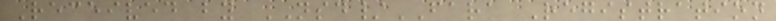Received by NSD/FARA Registration
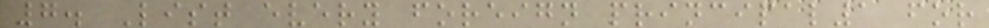7. List every foreign principal1 for
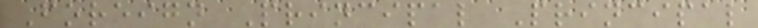Foreign Principal Principal
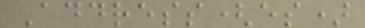Address(es)
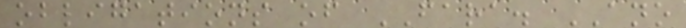obligations of FARA. ANO
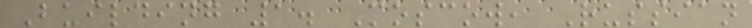Building 1. Moscow, Russian
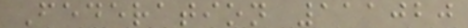Federation 111020
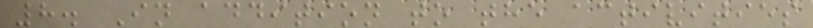8. In addition to the activities
